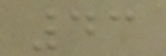43
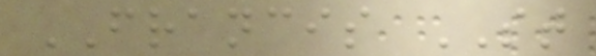FRANCIS ST
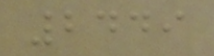2449
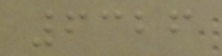6326
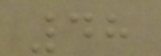48
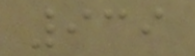939
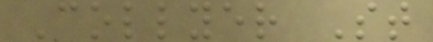Collyer St
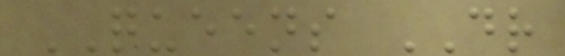QUEENS DR
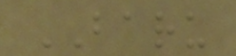BARU
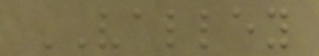VALLEY
